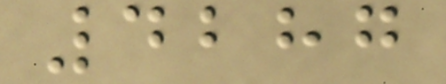4287
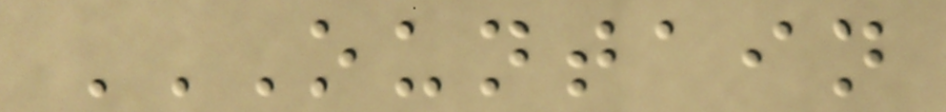OUNTAIN
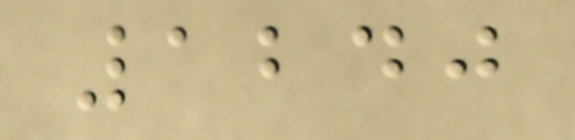1240
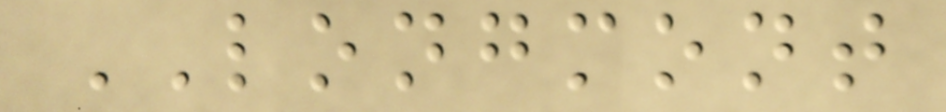LONGMONT
